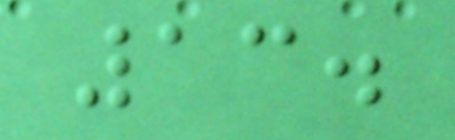13.
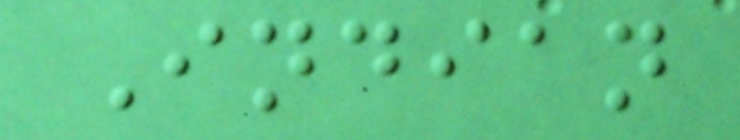Indian
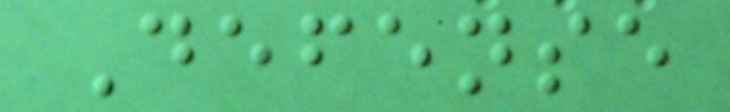Defense
